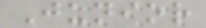Junior
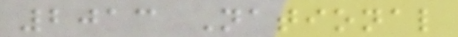2013 National
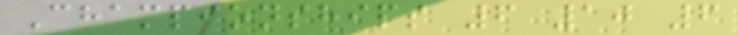Championships 6 10 6
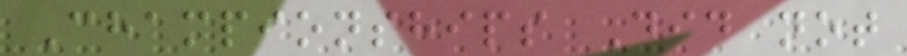Championships Did not
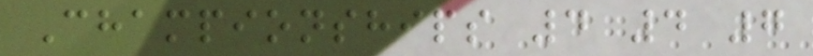Championships 4 4 7
